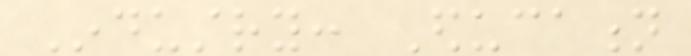Industry: Education
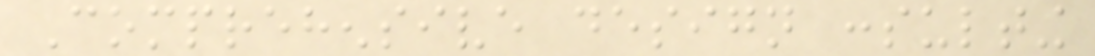Comprehensive design consulting
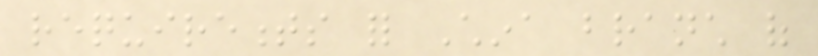requirements for China branch of
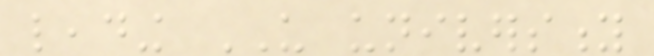leading US university
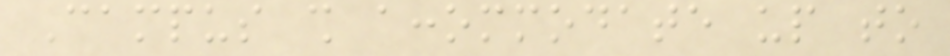Campus shall accommodate up to
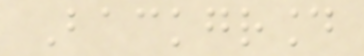Background
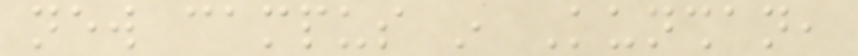new campus in Kunshan,
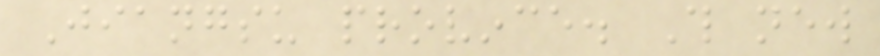Jiangsu province. This new
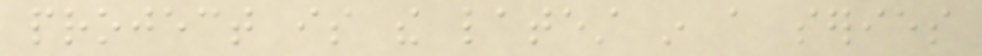project is the latest in a series
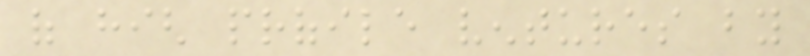of high profile ventures by
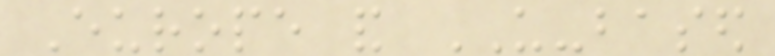Europe and US-based
